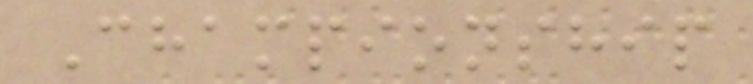Championship
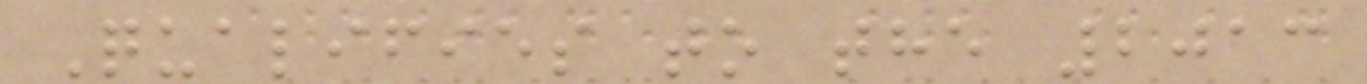Qualifies to the 2013
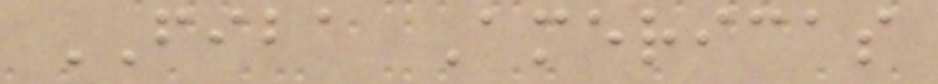FIBA Americas
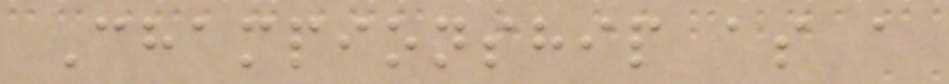Championship as a
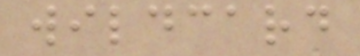wildcard
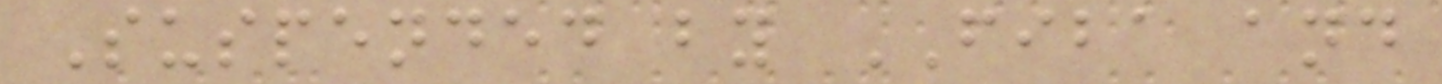Suspended by FIBA and
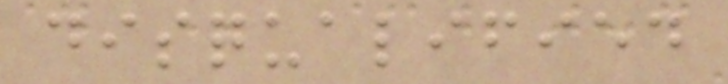disqualified
